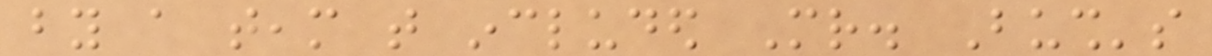by a team that included Mr. Bush's
